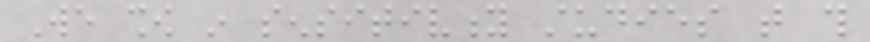We show in sensitivity studies that this
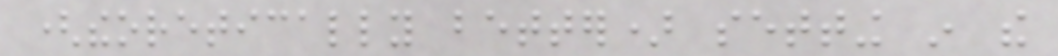(theoretically better) setting in the
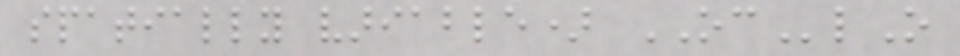spatially variable) OClO
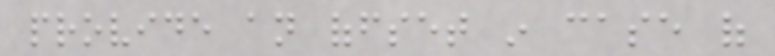provide an offset in case of
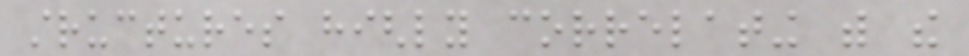structures highly correlating with the
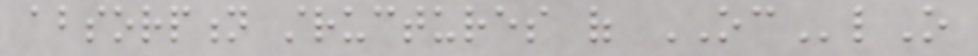absorption structures of OClO
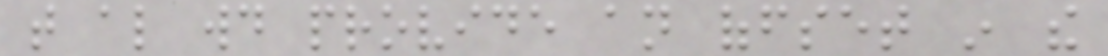that also would provide an offset in the
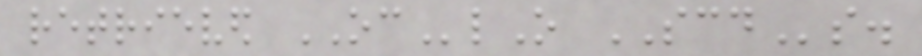retrieved OClO SCDs.
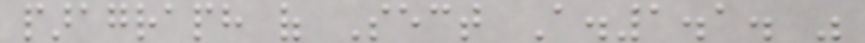paragraph of Sect A.1.1. was
